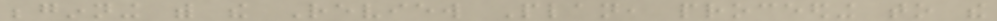beginning with the Review Plan, proceeding to the
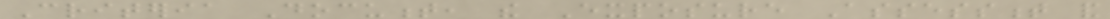Criteria Document, the Exposure Assessment and
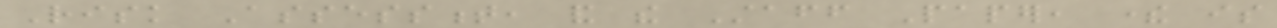Risk Assessment, and the Staff Paper, there is
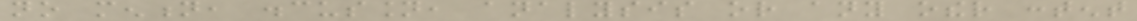no mention, discussion, analysis or any other content
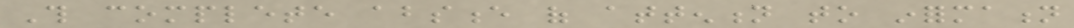This complete absence of attention to information
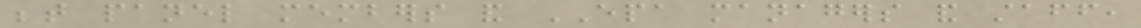between panel members and EPA managers and staff,
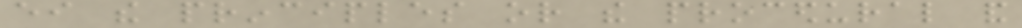either the principles or the procedural and
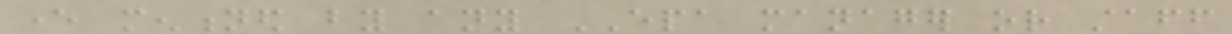ever mentioned by any EPA manager or staff
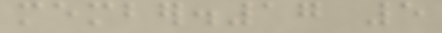member.17 5
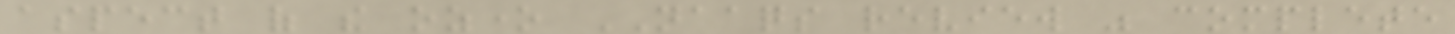aspect of the ozone NAAQS review was complete
